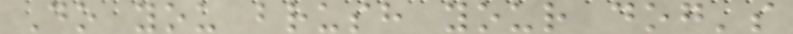Do you brush your dog's
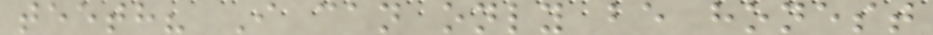teeth? I can only be honest
